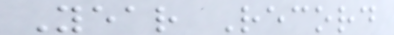Year Record
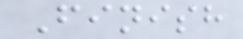Finish
